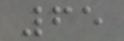65
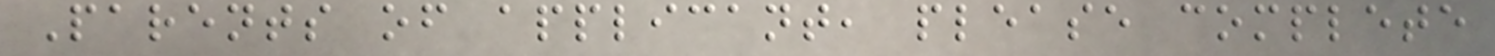Parents of applicant, please complete
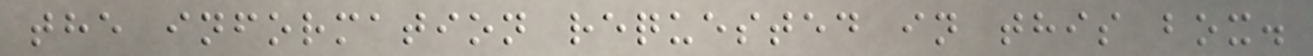the information requested in this box.
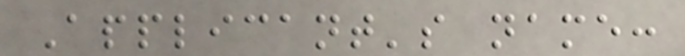Applicant's name:
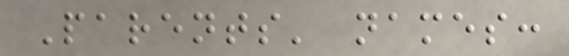Parents' names:
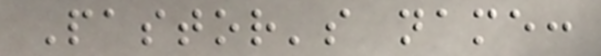Pastor's name:
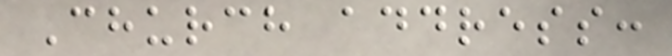Church address:
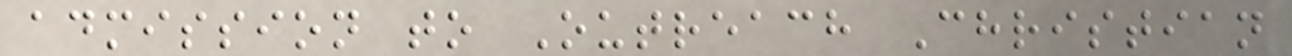admission to Outreach Christian
